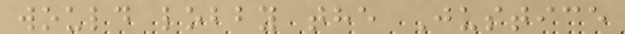would lobby the Justice
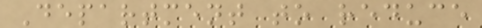Department to reduce
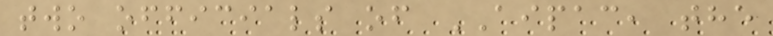two officials of AIPAC, the
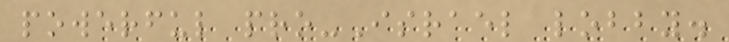powerful pro-Israel lobby.
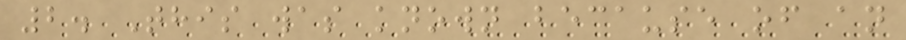2. This was known because of an
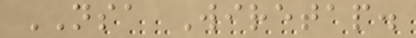NSA Wiretap.
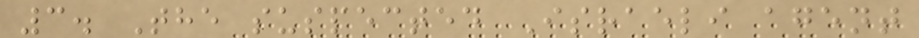3. The suspected Israeli agent
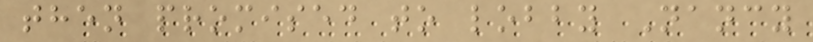then promised to lobby Nancy
